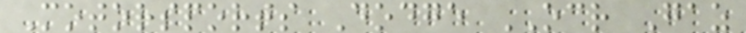Motorsports Dodge OCR Gaz
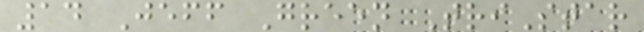14 Jeff Green TriStar
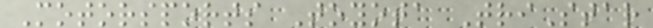Motorsports Toyota TriStar
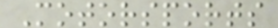Motorsports
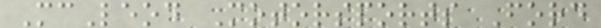McLeod Motorsports Ford
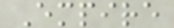Empire
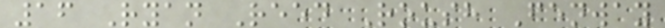16 Ryan Reed Roush Fenway
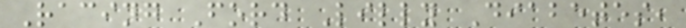Racing Ford Lilly Diabetes,
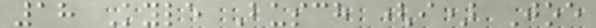18 Kyle Busch (i) Joe
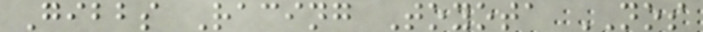Gibbs Racing Toyota NOS
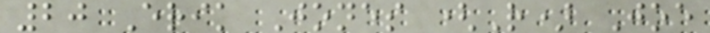20 Erik Jones (R) Joe
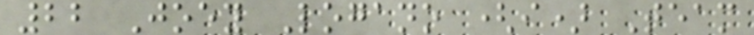22 Joey Logano (i) Team
